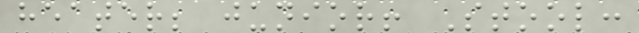heater; junior! Stool:
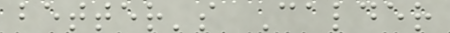better's Calder
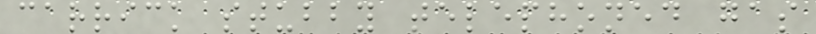carrick stubby telephoned gas
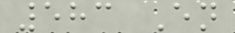583 En
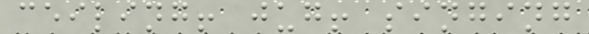ceiling! jug! singing
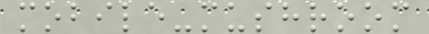mobile-mushroom
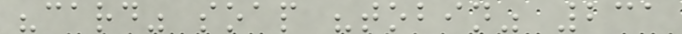"card" soap "tobin" 231
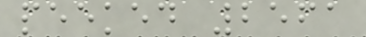peeked 2561
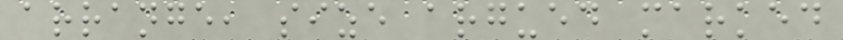arrange, size argued marked
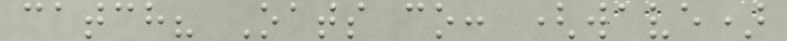catch? Oats co: (wave)
